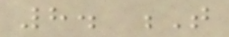8. T
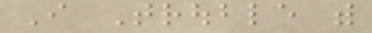I Trouble with
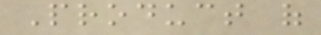Product of
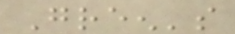Green's
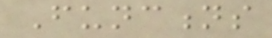Functions
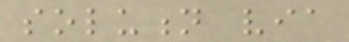solution via
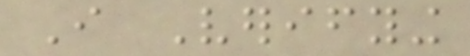I Verifying
